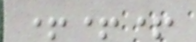+++
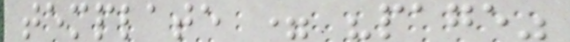template = "page"
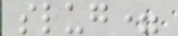slug=
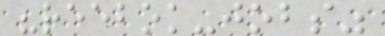"reebok-jobs"
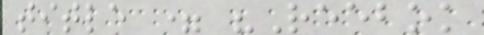title = "Reebok
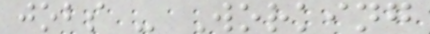jobs - Working
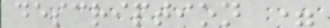description =
